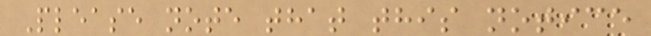Please note that this notice
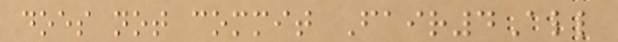does not commit Fair4All
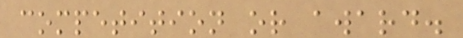competition or award.
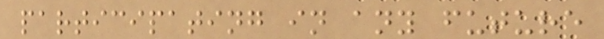participating in any future
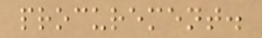procurement.
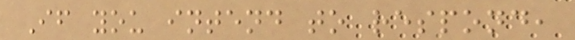If you intend to respond,
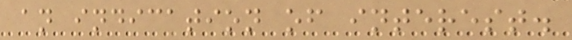an indication of interest.
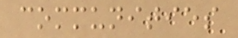communities
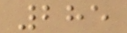285
